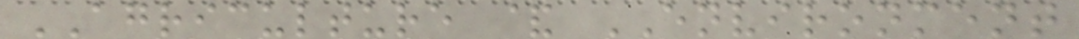AGRICULTURE & ENVIRONMENT
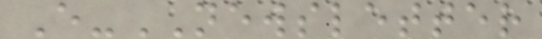E-NEWSLETTER
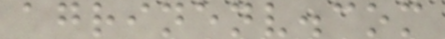agrinenv.com
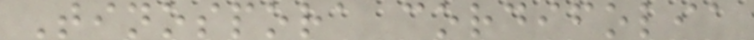Tinospora cordifolia
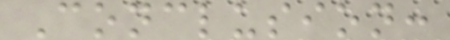Conclusion:
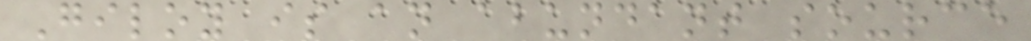Giloy is an abundant source
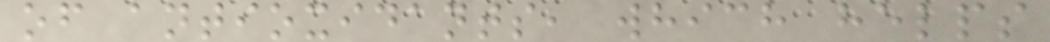of antioxidants, which helps
